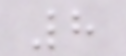8
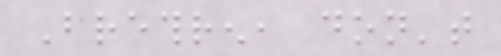Brethren, don't
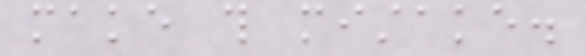make this mistake.
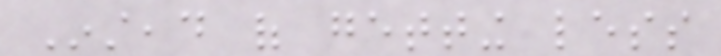Instead of getting less
